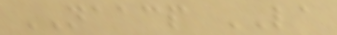NAACP LA
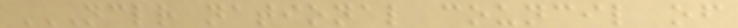NCLR NATIONAL COUNCIL OF
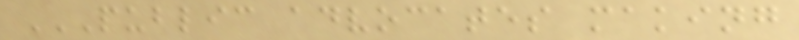PUBLIC ADVOCATES MAKING
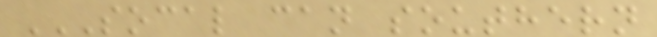SOCAL CAN SOUTHERN
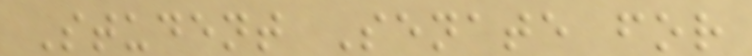Student Senate for
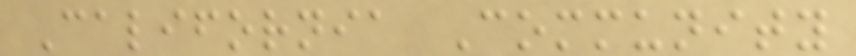California Community
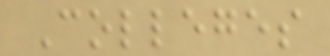Colleges
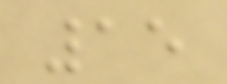15
